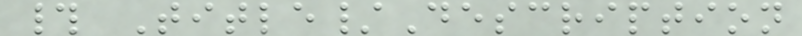# Title/Description
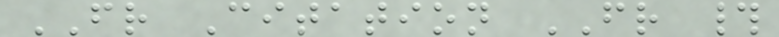FR Citation FR #
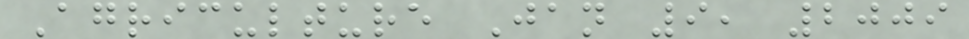Agriculture Jan 9, 2009
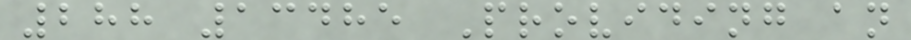288 13485 Providing an
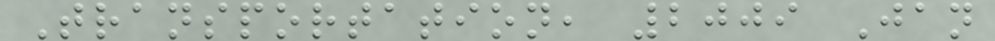Transportation, 2009 Jan
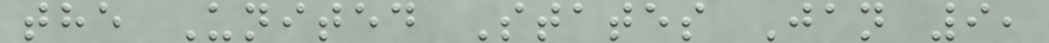the United States Jan 9,
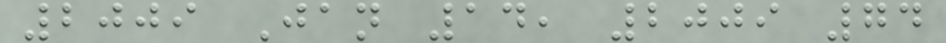2009 Jan 14, 2009 74
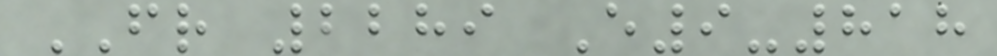FR 2289 E9-818
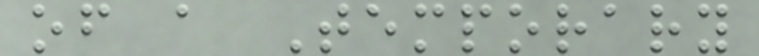of a Temporary
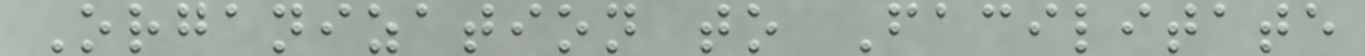Organization to Facilitate
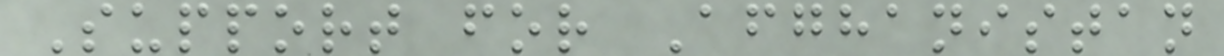Support for Afghanistan
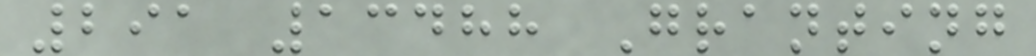291 13488 Granting
